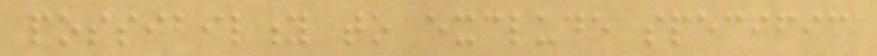possibility to exclude specific
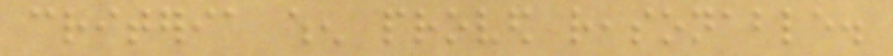criteria when proved reasonable.
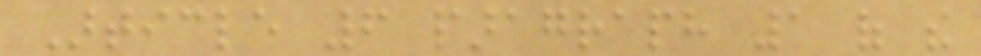Article 6 paragraph 1 of the
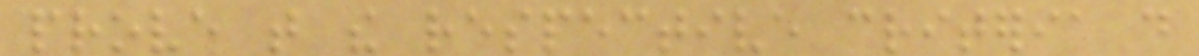prove that the respective criteria do
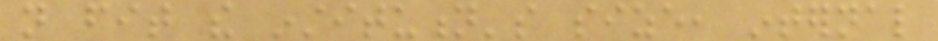not fit the institution's size, internal
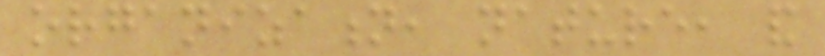organization, nature, and
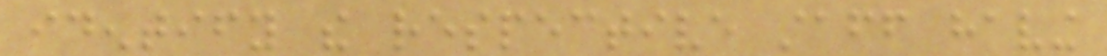identify the respective staff having
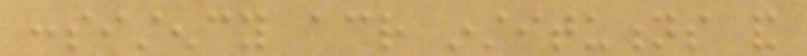consistency across institutions and
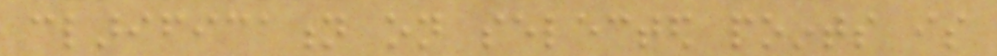clarification on selected points is
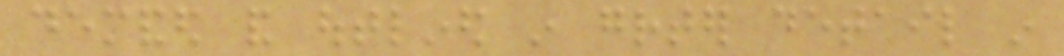demanded and outlined in greater detail in
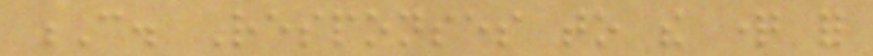C. Responses to the question for
